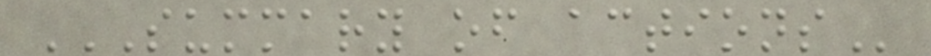SUMMARY OF ACTIONS
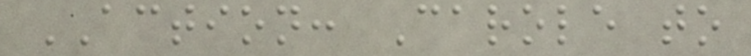ACTION: Carole to
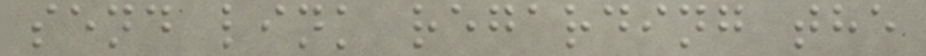send link regarding the
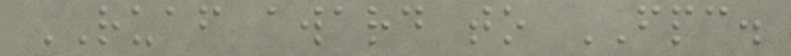RUAF award to FPC.
